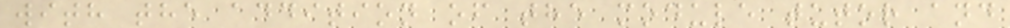with the addition of the module tutor and
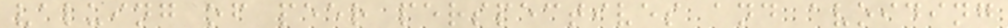valuing of peer perspectives and avoiding
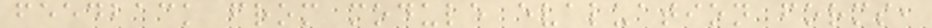feedback from module evaluation forms,
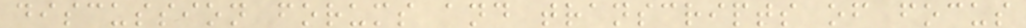discussion forums and transcripts of focus
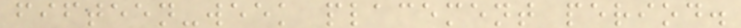fifteen-week placement period.
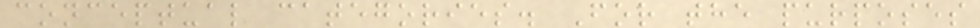conceptual categories. For the purposes
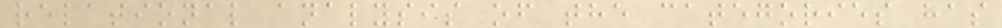relational analysis of the categories has
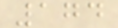174
